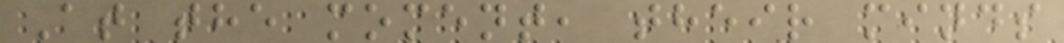At the moment, their minds
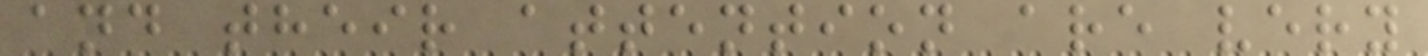and their attention are very
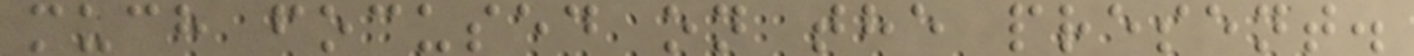much focused on the present.
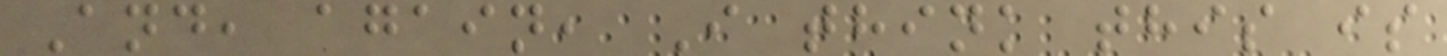And, again, I think this is
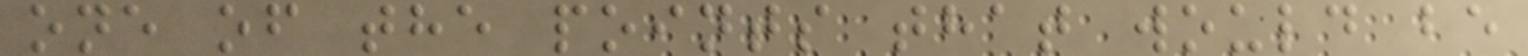one of the points that would be
